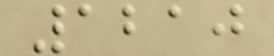1210
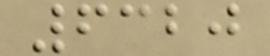6320
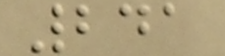241
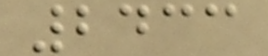2433
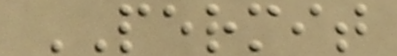PERMIT
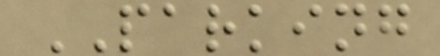PARKING
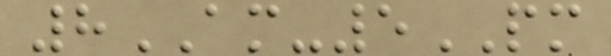8AM-5PM
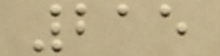215
